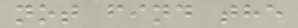not find the
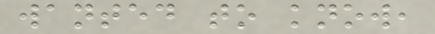wanted to know,
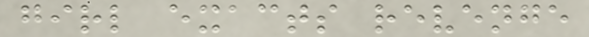girl exacts revenge
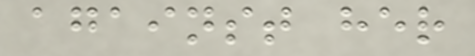against her
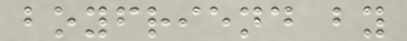boyfriend by
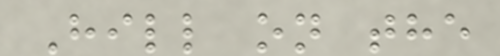Hill on the
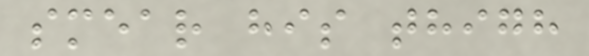smear his thigh
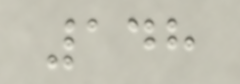148
